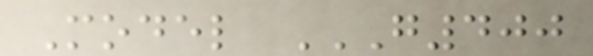Model G400
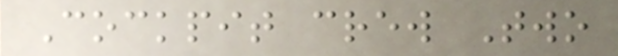Cockpit crew Two
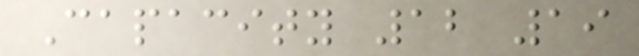Capacity 12 19
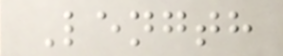Length
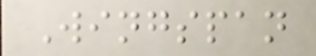Wingspan
